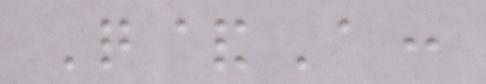Q&A:
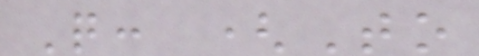Q: (To
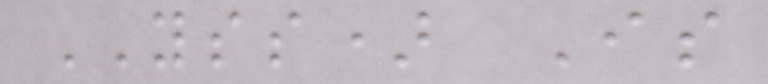YSS) Is
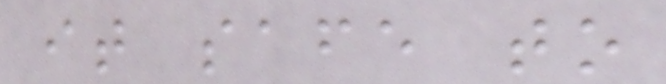it safe to
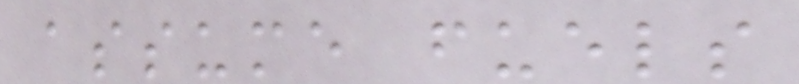assume fuels
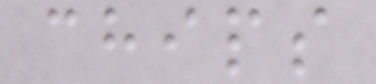chips
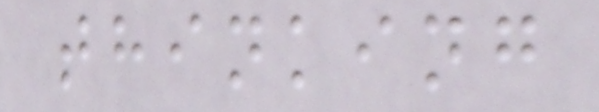thinking
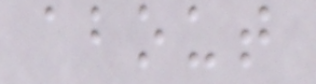about
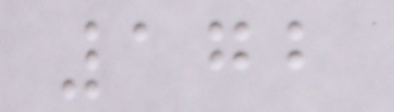172
